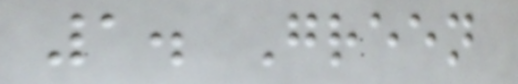1. Green
